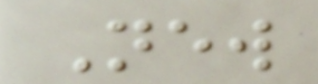New
